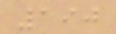190
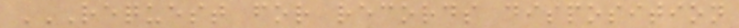REQUEST FOR RECORDS DISPOSITION
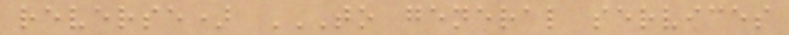reverse) TO GENERAL SERVICES
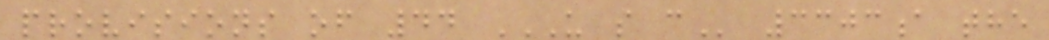provisions of 44 U S C 3303a the
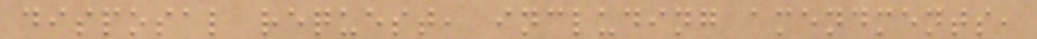disposal request, including amendments,
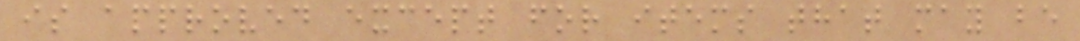is approved except for items that may be
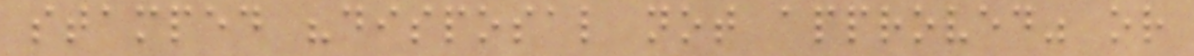stamped "disposal not approved" or
